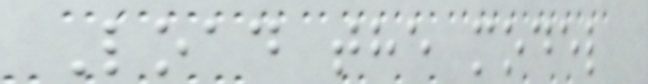Load the model
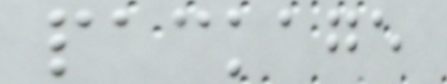package
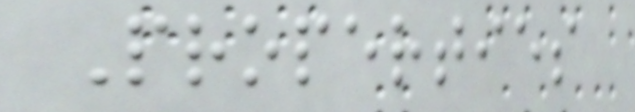Properties
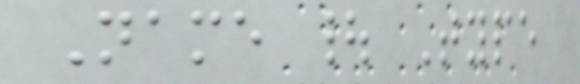Name | Type
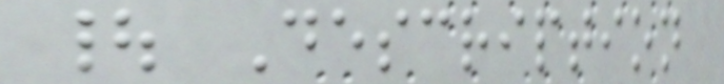| Description
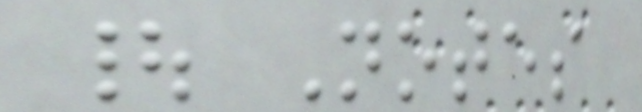| Notes
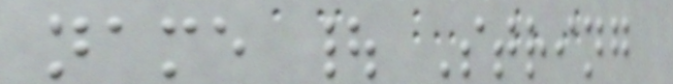name | String
